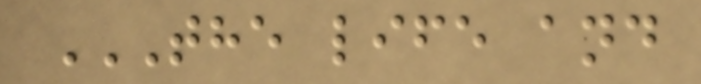THE LIFE AND
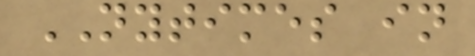NYTIMES in
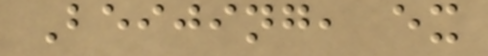Beijing, ex
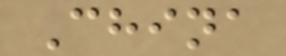China
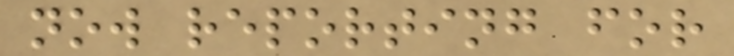now reporting for
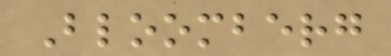Bloomberg
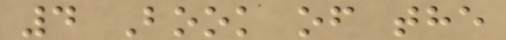4 Book of the
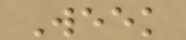Week
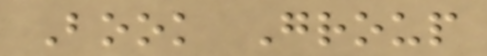Book Group
